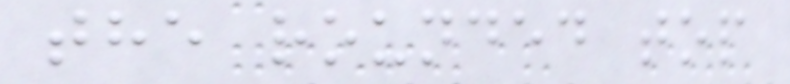the rounded top
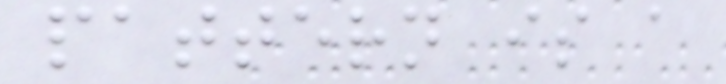pattern is a
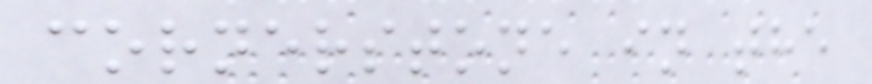cornerstone in the
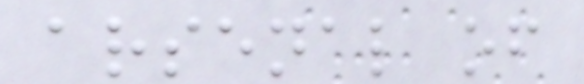arsenal of
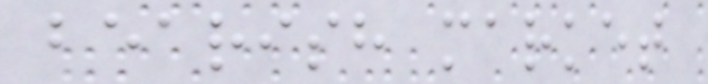bearish market
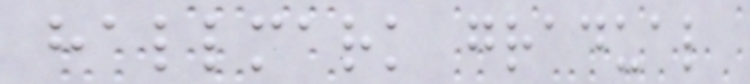hallmark gradual
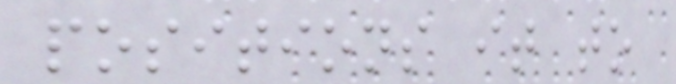positions it to
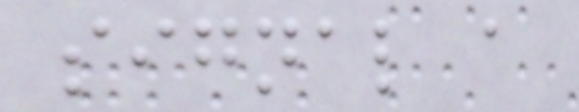signal a
